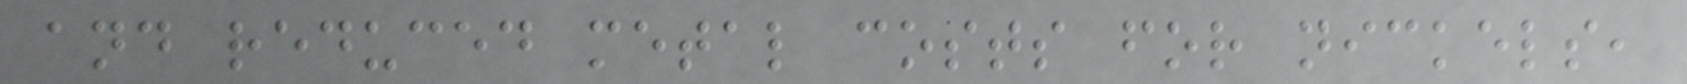and reduced metal costs for nickels,
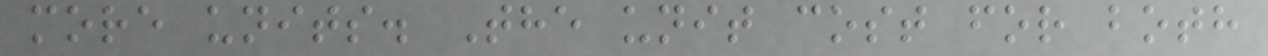more units. The unit cost for both
